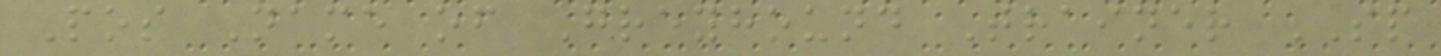Pos Name of Greyhound Trainer SP
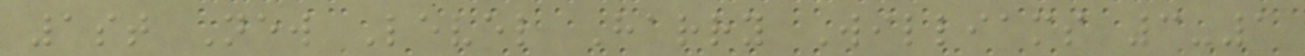1st New Level Harry Williams 3-1
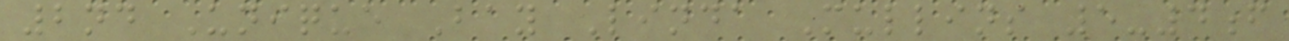2nd Unique Bay Linda Mullins 5-4f
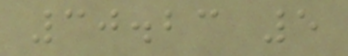30.23 5
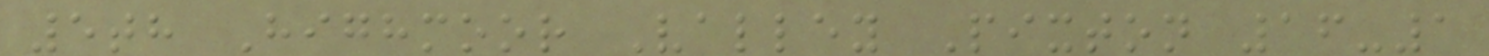5th Highmoor Valley Pixton 16-1
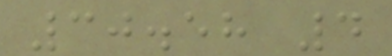30.58 4
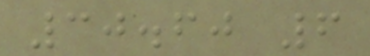30.60 6
